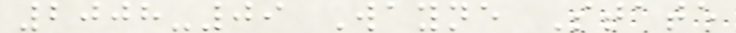2008-09 Wayne State
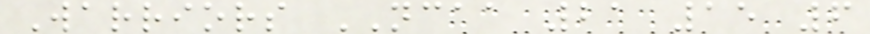Warriors NCAA 21 15 6
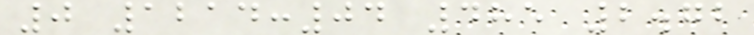0 1214:04 485 2.72
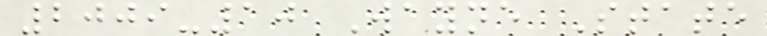2009-10 Wayne State
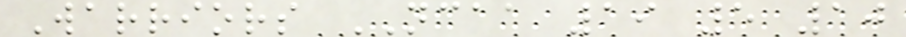Warriors NCAA 19 5 10
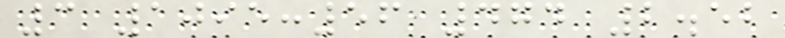3 1095:56 474 2.52
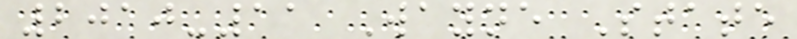2010-11 Wayne State
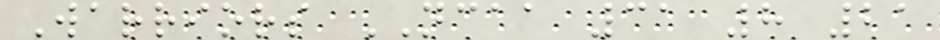Warriors NCAA 31 8 21
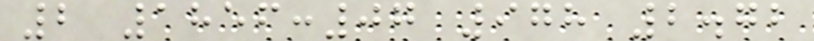2 1856:07 978 2.72
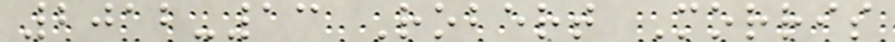2012-13 Robert Morris
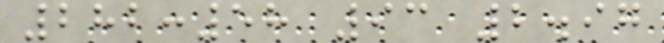282:58 93 2.97
